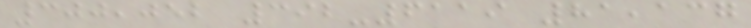300,052 392-6119 81,137
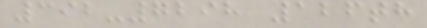392-7298 126th
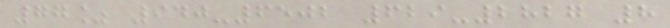77% 940-6502 629-2827 8
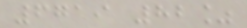6719 82%
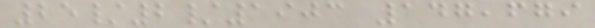25/2/1903 147,679
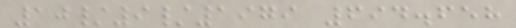10/9/1979 694.658
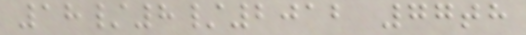18/8/2012 77th
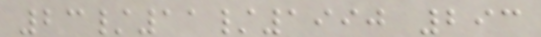23/11/1990 293
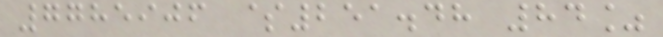7785906 $251.48 84%
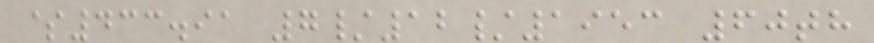$433.91 7/12/1953 60th
